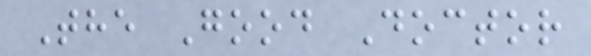The Good Doctor
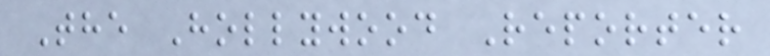The Hollywood Reporter
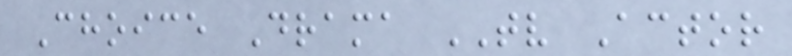Choice Drama TV Actor
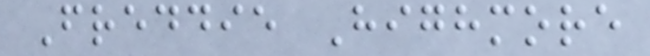Freddie Highmore
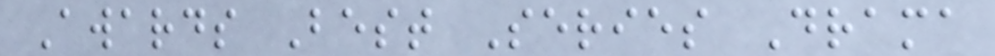Awards Best Series Drama
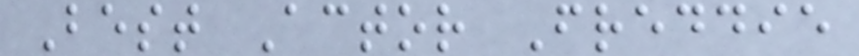Best Actor Freddie
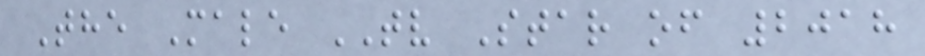The Male TV Star of 2018
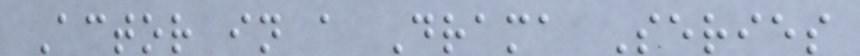Actor in a Drama Series
